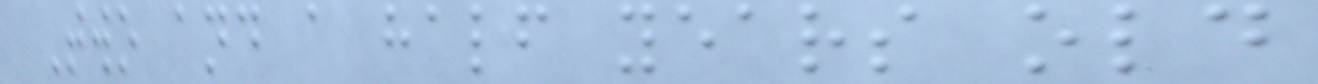Two and a half years old
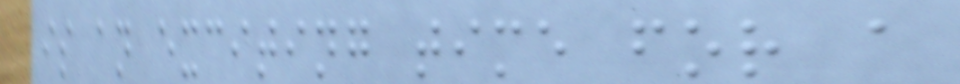is an exciting time for a
